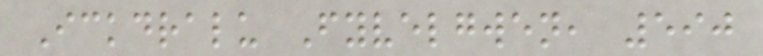Ickdralu Fyvelgwen, 590
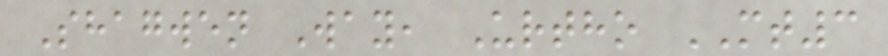Shagwen Way, Urtho MT3
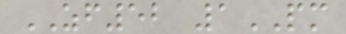ZF52 1PM
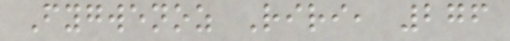Fygwenoz Riri, 276
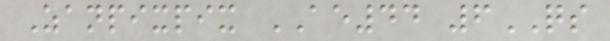Zanpixpix AE44 6QS
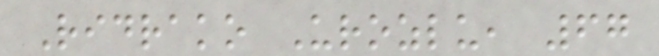Ridrako Urozlu, 67
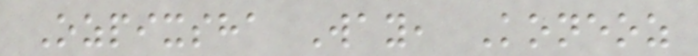Ozpixsha Way, Koneoz
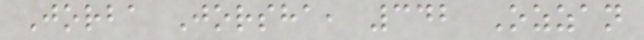Jorba Jorsha, 342 Ozzan
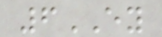6EY
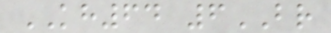KH64 6BR
